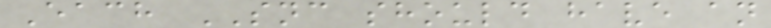Each SNC should have an
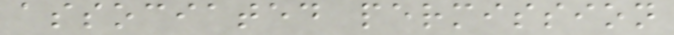associated permission
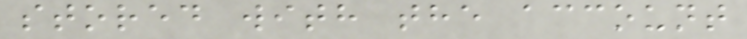stored with the account
